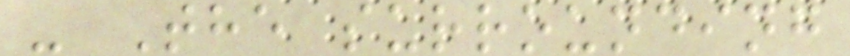- The surrounding
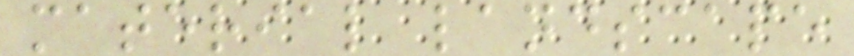material landscape
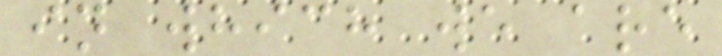in which we are
